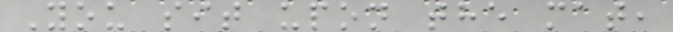You sit upon the mat,
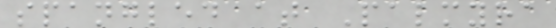spangled at Palmyra
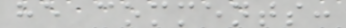he comments:
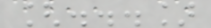[...]
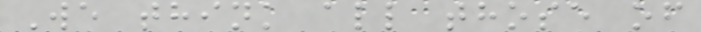We think all those of
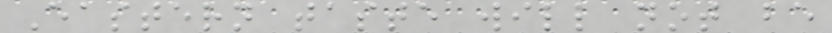Eastern taste will not be
